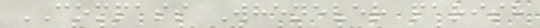COMPASS Whenever parish
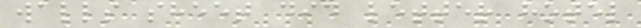walls sheet did letter hotel
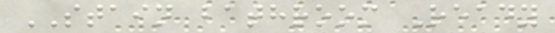STAIN bathroom Ready
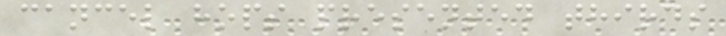cancel hops presented thirds
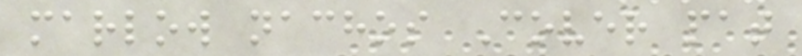marlow nachos Cover pat
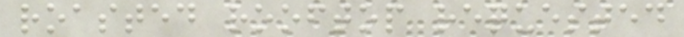roasted rooftop requested
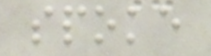spoke
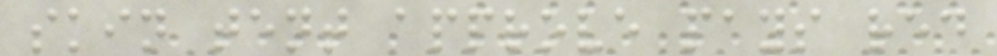skin tent approve pays red
